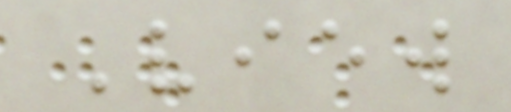View
